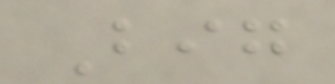Big
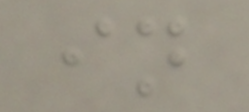in
